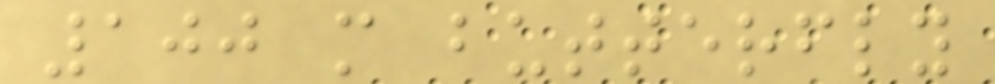100 m butterfly
